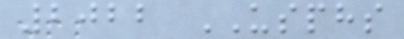2022 USPHS
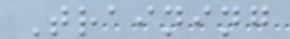Training
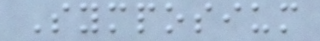Symposium
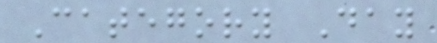Category Day
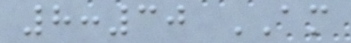8:30 AM
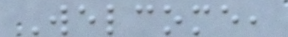Welcome,
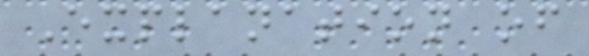Explanation of
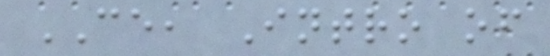CE, Intro of
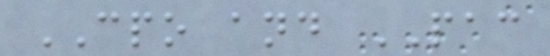CPO and PAC
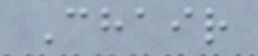Chair
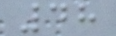48
